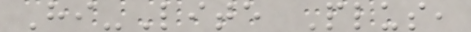Hi-Lite Plus,
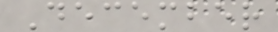December
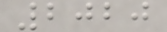2020
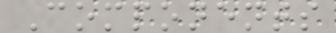Components
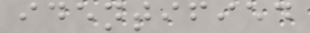identified
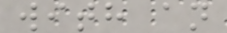with an
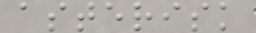asterisk
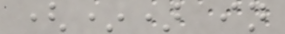(*) in
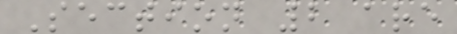Section 2 are
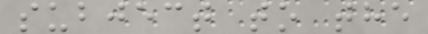subject to the
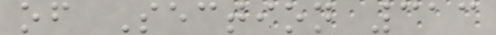of Section 313
